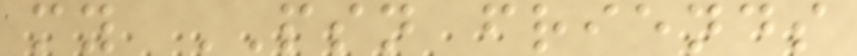my PSN friends
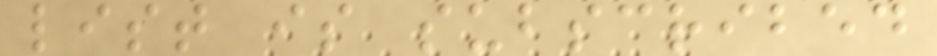list is subscribed
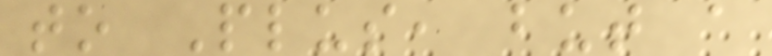to Plus, but a
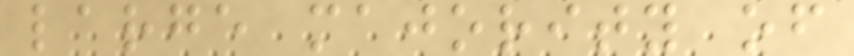large majority of
